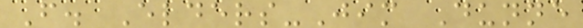F. Elders-Jim Dunne
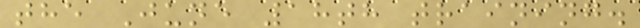the June 18th training.
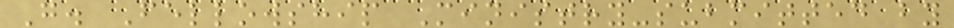G. Fellowship Ministry-submitted by
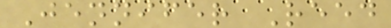Jennifer Reed
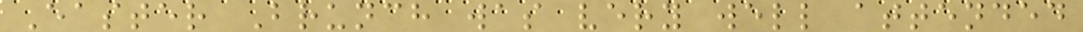Easter Brunch was very well attended
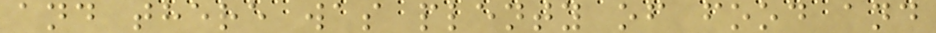and there was plenty of food and
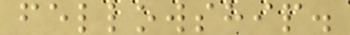fellowship.
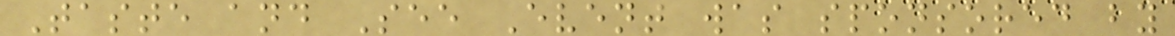Taste and See Event was sponsored by
